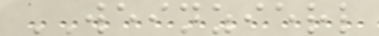WEINZIERL
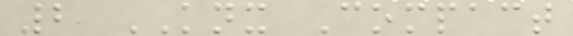2 KNX Compact
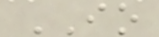IO
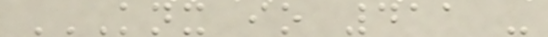KNX IO 411 -
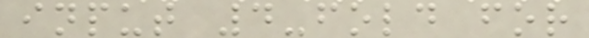input 4-fold for
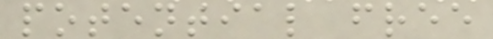potential free
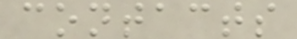contacts
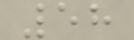58
